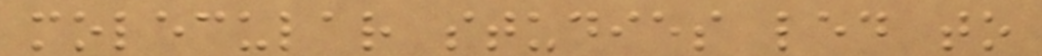molecular studies led to
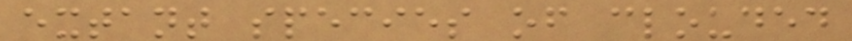extant species of clouded
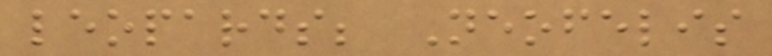leopards; Neofelis
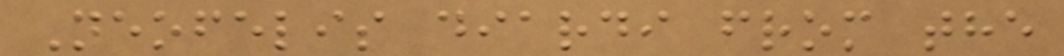Neofelis diardi from the
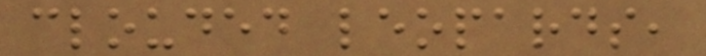clouded leopards,
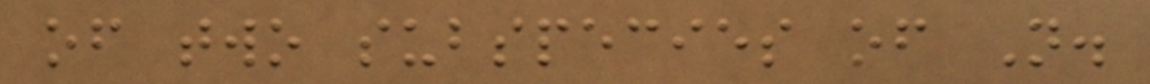of two subspecies of N.
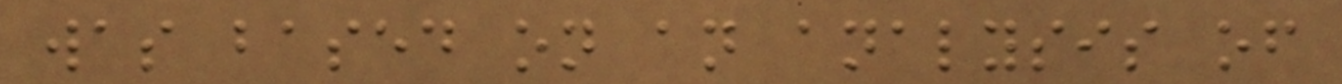was based on an analysis of
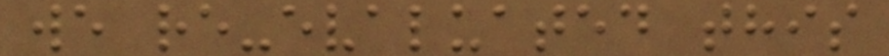we re-evaluated this
